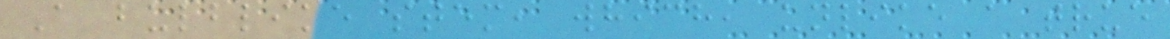A bulblike stem, which, unlike a true
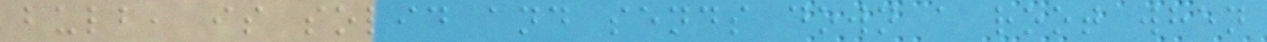bulb, is solid and sends down a root when
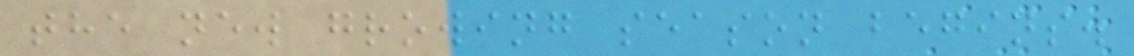the new growing season begins.
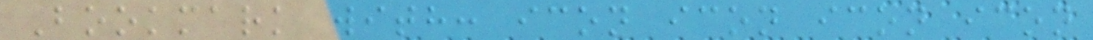Bookmark with: icon icon icon icon
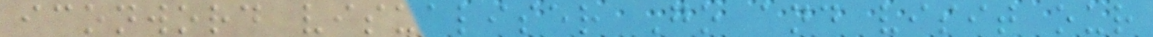iconword visualiser Go and visit our
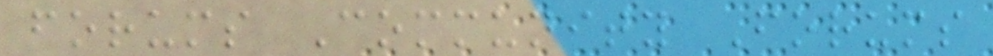forums Community Forums
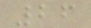26
